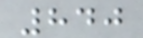840
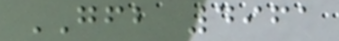GFB 4961
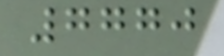7770
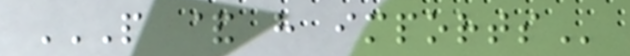P & H IMPORTS
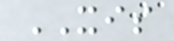XIS
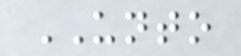UNTO
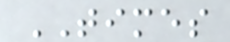TIMES
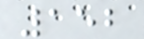152
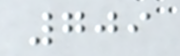709
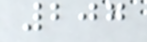207
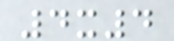4x4
